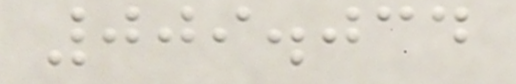009.034
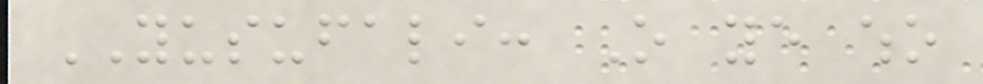YUSUFALI: O ye who
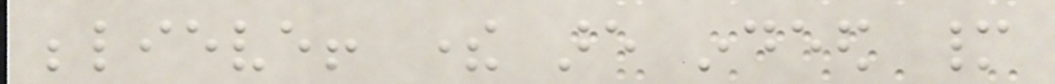believe! there are indeed many
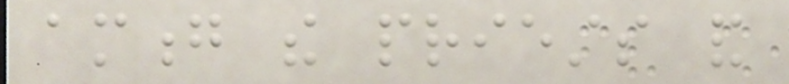among the priests and
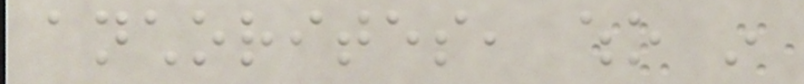anchorites, who in
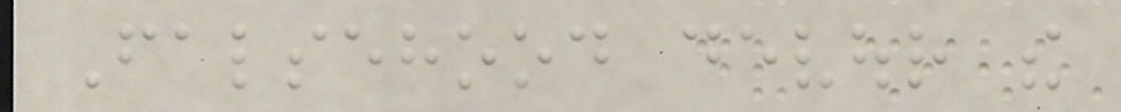Falsehood devour the
